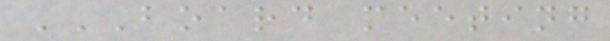BOARD MEETING
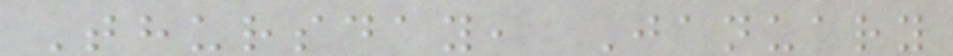Thursday, January
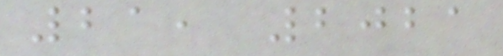21, 2021
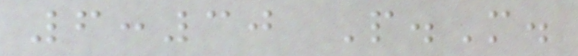6:30 P.M.
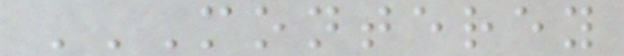MONTEREY
